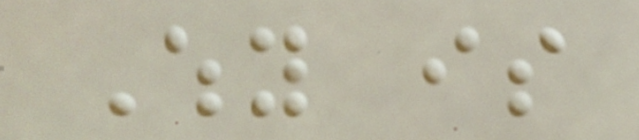Why is
